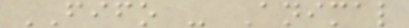FIFO - Animal
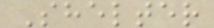Shelter
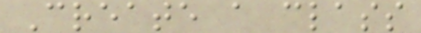Create a class
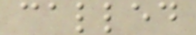called
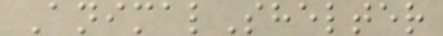AnimalShelter
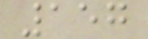157
